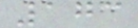173
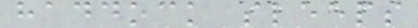haddock sleeps
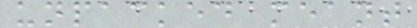unpacked meant
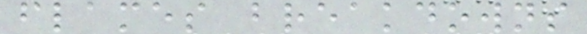flames breakdowns
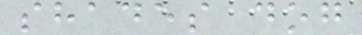shades dog
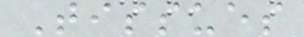Tissues
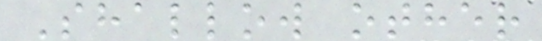Shallow other
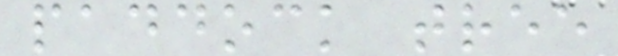paddock tree
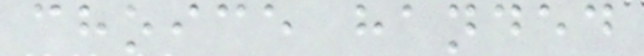choice handed
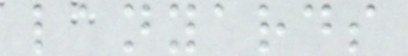lanyards
